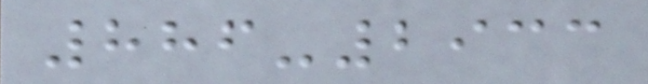886-2933
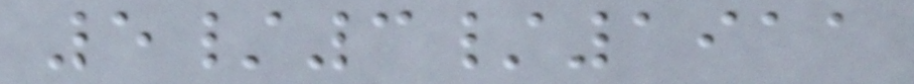5/3/1911
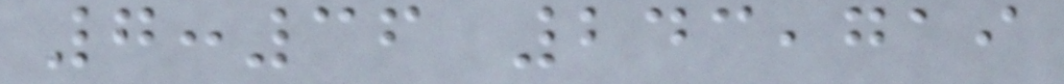7:36 243,719
